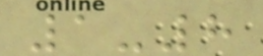1-8
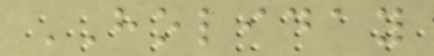HOLIDAY
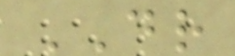DR
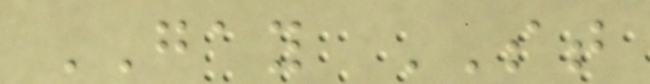GAY ST
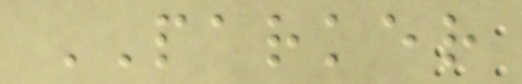PARKER
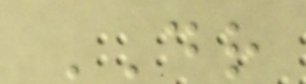DR
